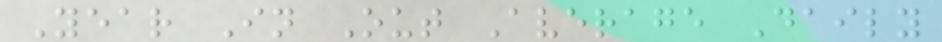Year In Out Average Daily
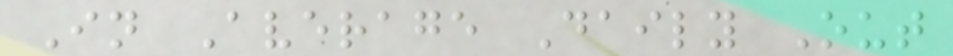In Average Daily Out
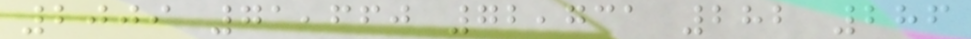2009 71,660 72,731 282 286
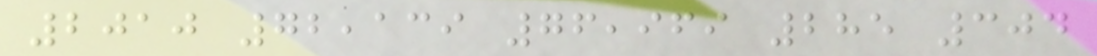2010 72,139 76,969 285 304
